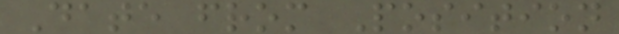Date from Position
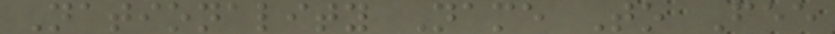Nationality Name To Fee
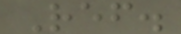Ref.
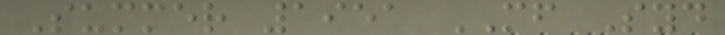Summer 1951 MF Syd
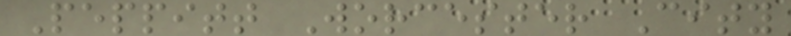Peppitt Worcester City
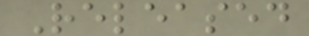Released
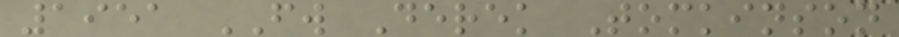1951 FW Derek Tomkinson
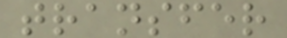transfer
